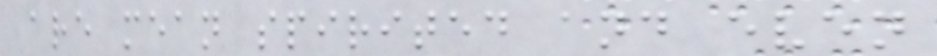are mean spirited and even
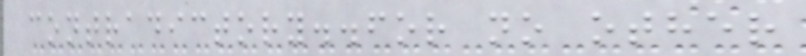contradictory..for no other
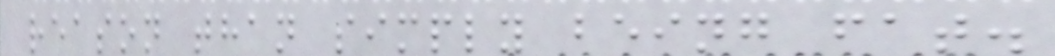reason than simply being fat.
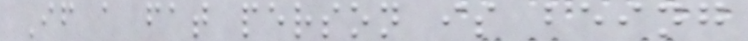If a fat person is being
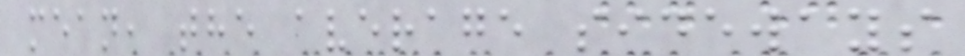mean, the average sideways
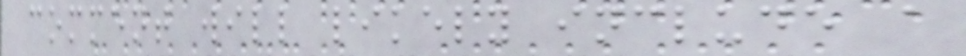comment will likely include a
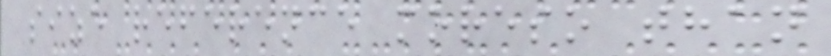size reference moreso than
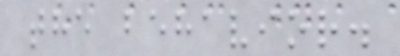the behavior.
